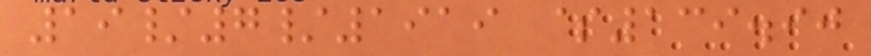19/7/1919 $139.90
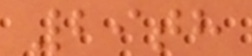29th
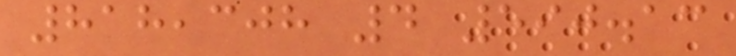818,308 4 590.13
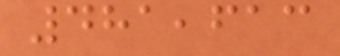481,613
